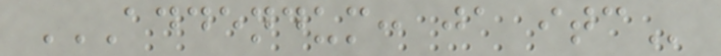ADDENDUM: JA ITC
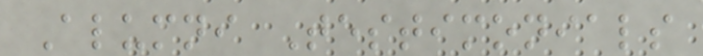Alumni Testimonials
